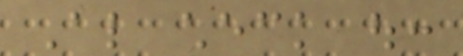Also check out:
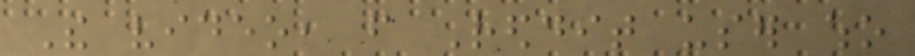The video, from Reddit user who
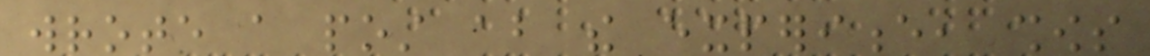wrote a post about the experience, shows
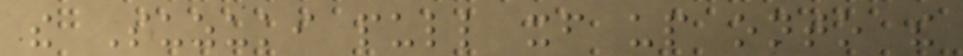the Suzuki pull itself up onto the
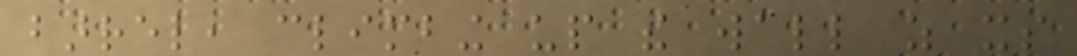barrel, climbing up the wall as its
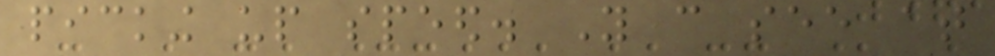picking up speed. You can see at
